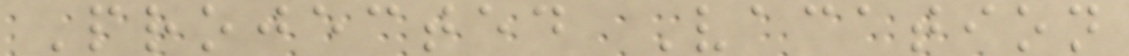Projected Vacation
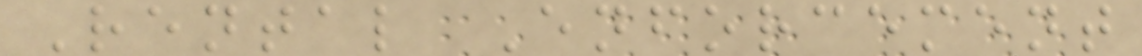Rental Enforcement
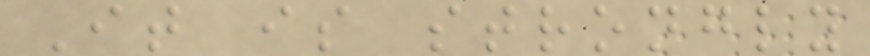It is strongly
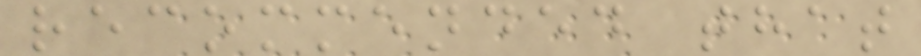recommended that
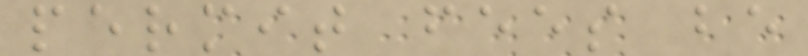permit fees be
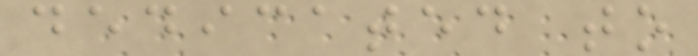dedicated to
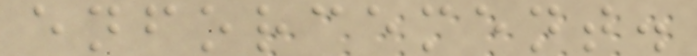enforcement.
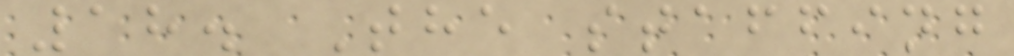18. The staffing
